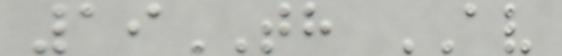19TH AV
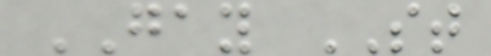GAY ST
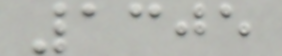1305
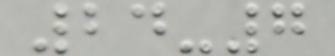24-7
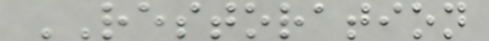RESTORATION
